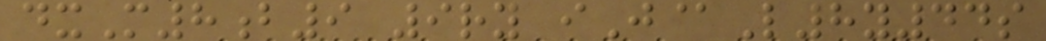dxM8b9 9ry iJ@L8y44s
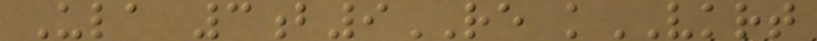Ula 3b9RE kVKRT
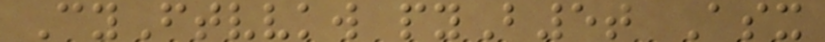CyFtvvkw pyB5t Asx
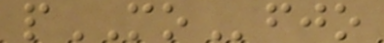pMOfjo
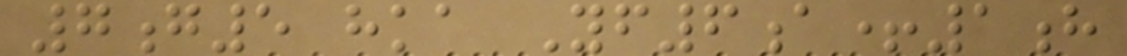7g5 hka Yf6a+1h
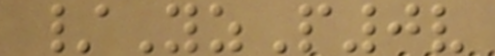/YzP0v
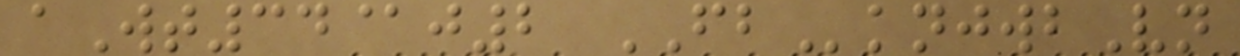aWt34@j2 FBknjwbVn
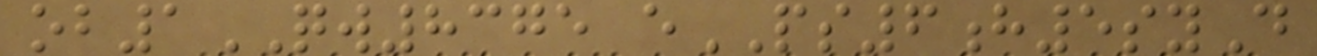ob1QW8375 ePS6h5syD
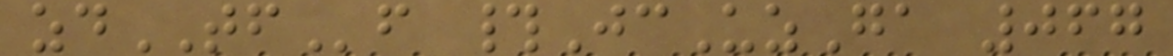zdTFf #JcUzGa 067
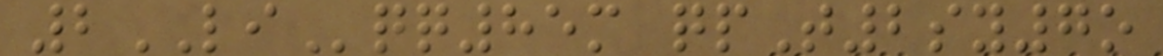2LIqq85m qpT2sy7o
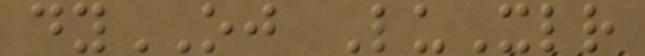dyOJ LuXlr
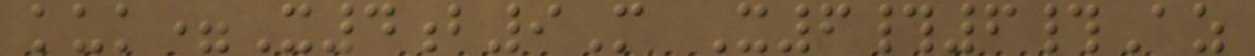kuk=X4b9M X6#6#Az
